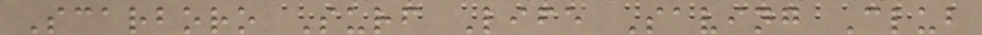Scarboro Surf Life Saving Club
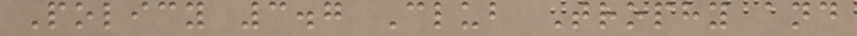Policy 3.7 Club Trophy and
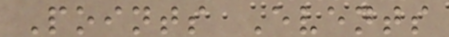Points Events
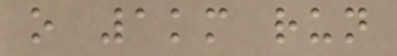o 1km run
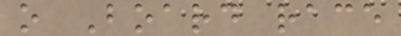o Board race
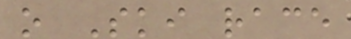o Ski race
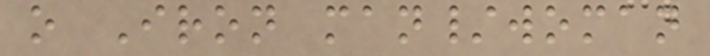o Iron man/woman
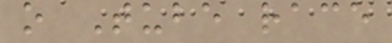o Tube race
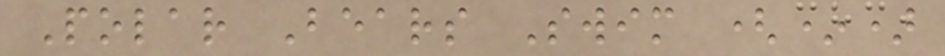Polar Bears Swim (*)
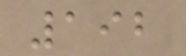192
